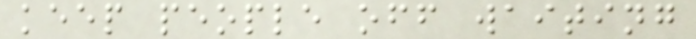keep people off waiting
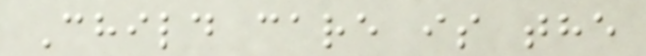Child care is the
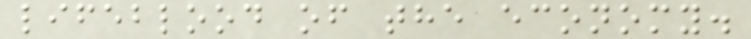lifeblood of the economy.
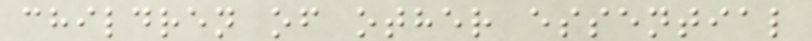children of other essential
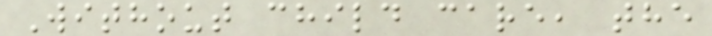Without child care, the
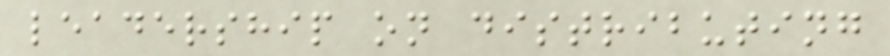leadership on distributing
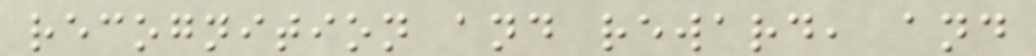recognition and reward, and
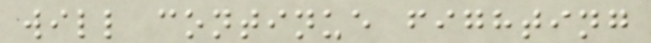will continue fighting
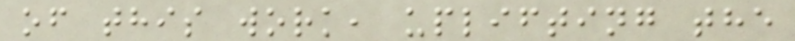of this work, uplifting the
